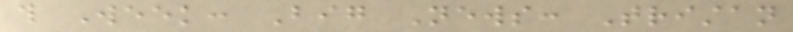this Week: Big News: Tristan
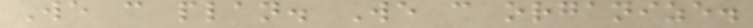We can plan. We can organize.
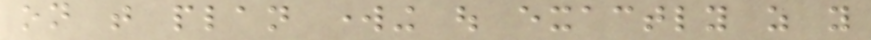on that plan working out exactly as you
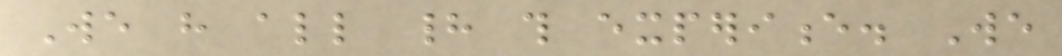We have all had this experience. We
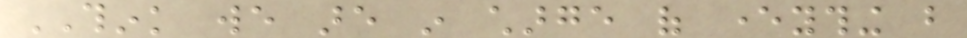THINK we are in charge of everything but
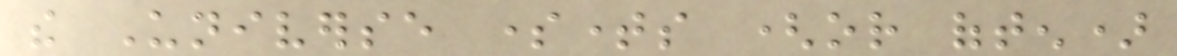the Universe sometimes (or often)
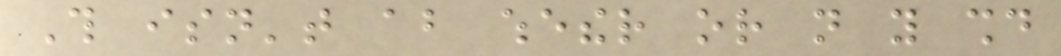This isn't about whether or not you should
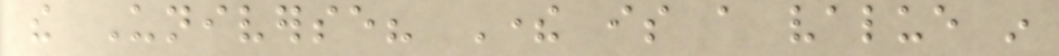the Universe? There is a value in
